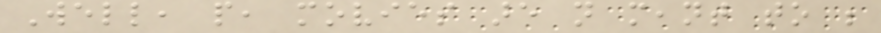Well, people, movies are not meant to be
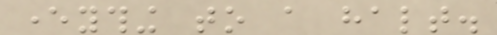everything to a halt.
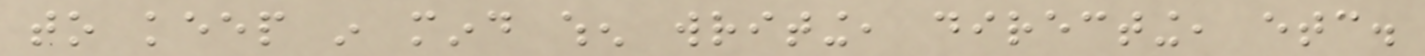to keep in mind when writing, directing, etc.
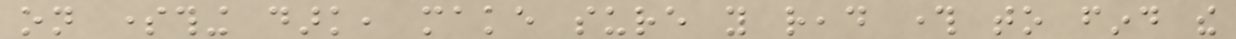on something dark, make sure you read through to find the
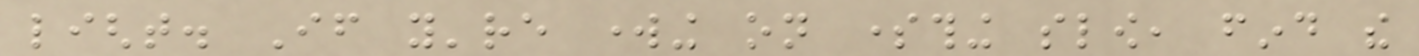light. If you're working on something slow, find the
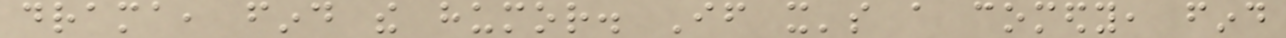drama, find the humor. If it's a comedy, find
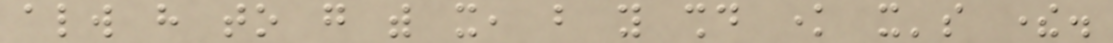always have to go with it, but you should know it's there.
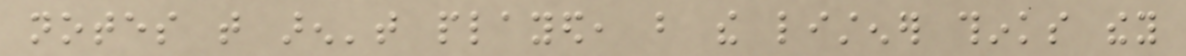notes that aren't played, but the listener thinks they
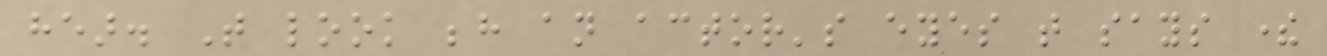hear. That look behind an actor's eyes that says there
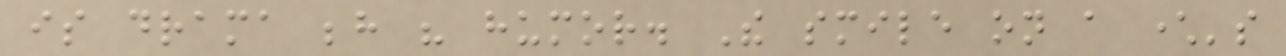is drama behind his humor. The smile on a character's
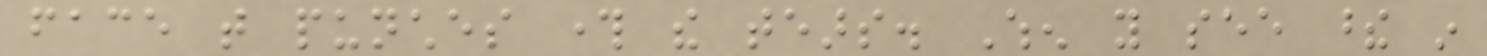face that punches through the tears. When you see these in
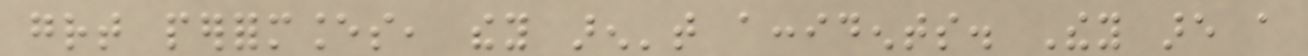great performances, they aren't accidents. They are a
